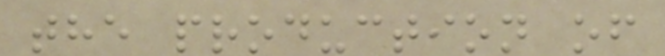the production of
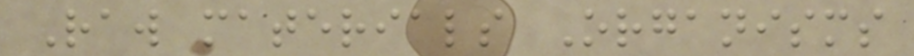Raw materials Organisms
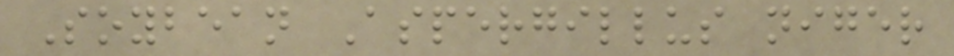Soybean Aspergillus niger
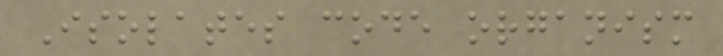Isolates code organism
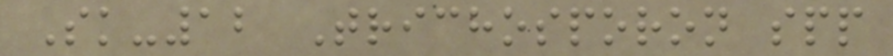Sk-12 Trichosporon spp
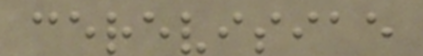cerevisiae
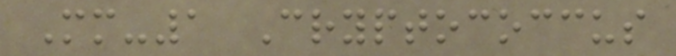Mm-1 Cryptococcus
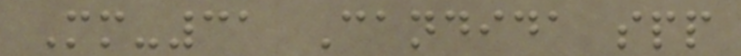Mm-31 Candida spp
